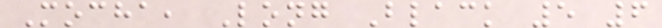Mocha, Long Black 5 6
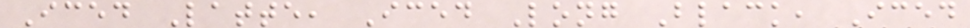Iced Latte, Iced Long Black, Iced
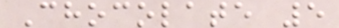Chocolate 5
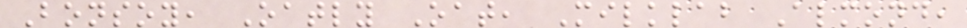Bonsoy, Oatly Oat, Milklab Almond,
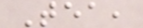Tea,
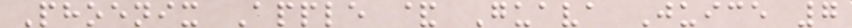Phoenix Apple & Guava Juice 7
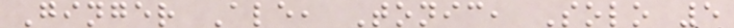Ginger Ale, Tonic, Solo 5
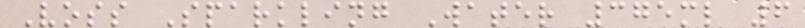Voss Sparkling Water 375ml 6
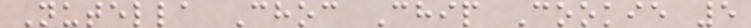Nutella Choc Chip Cookie 5
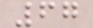67
